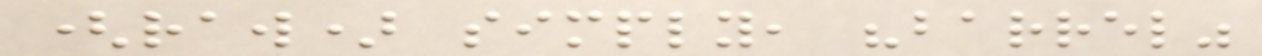(raw) simply, "barrel"
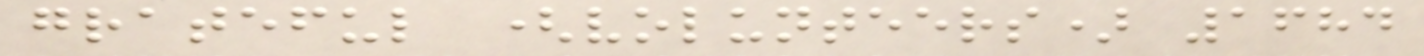grateful (volunteers) 1684
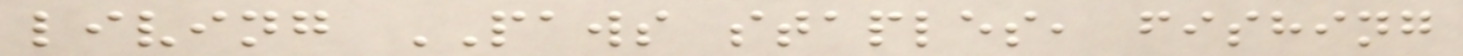living PAWS staples, fishing
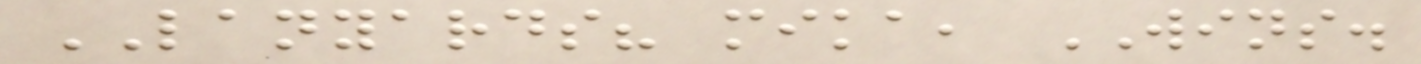LANYARDS? mika, WINS.
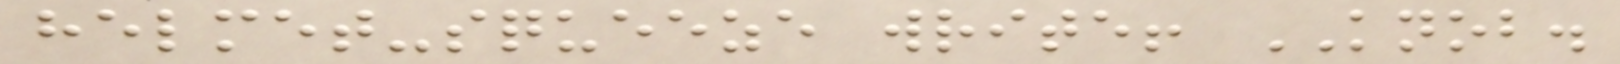helmet-squeeze write! KNOB.
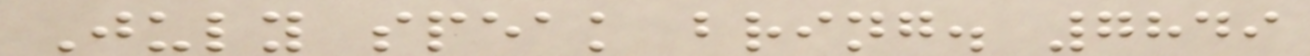July speak bring. 7849
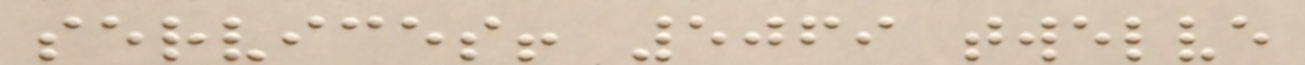services! 5069 twelve
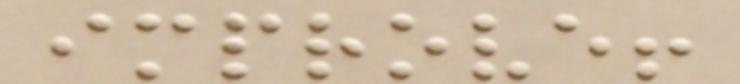improve!
